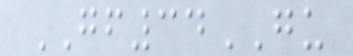GF34GU
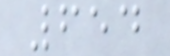654
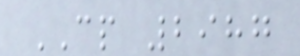CP 2987
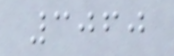3060
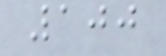100
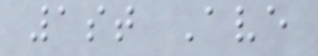1st Ave
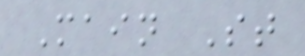Main St
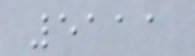5111
